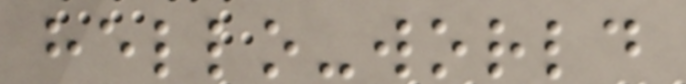hello-world
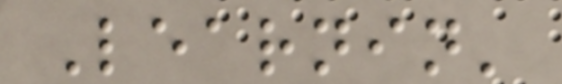Learnin'
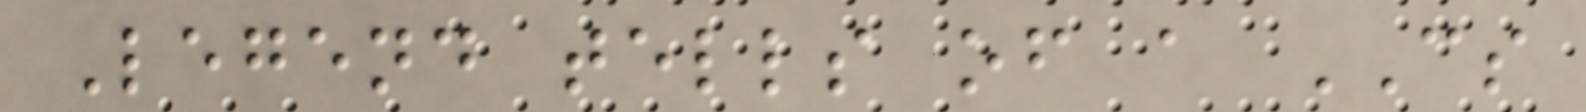Legend tells of a CS
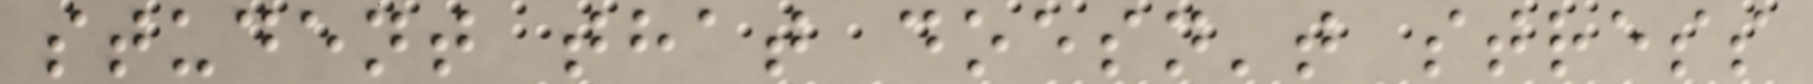student that doesn't stress
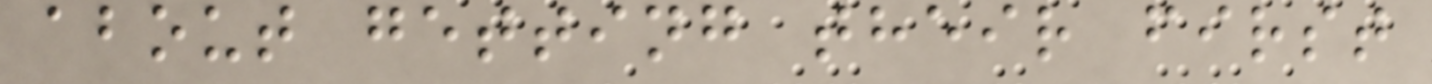about getting their first
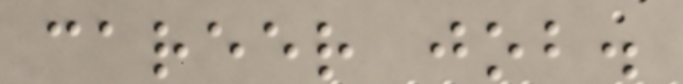career job.
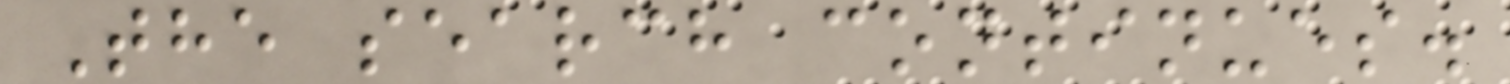The search continues.
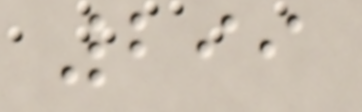299
